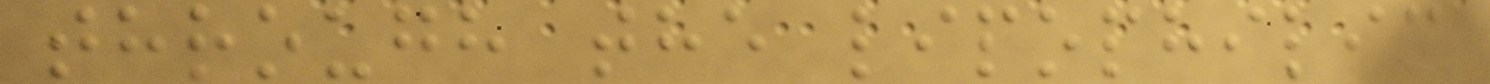through the lipophilic
